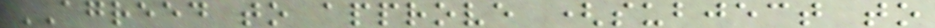AGREED to approve (subject to
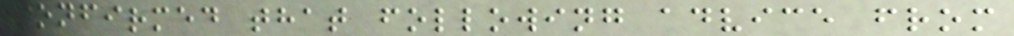confirmed that following advice from
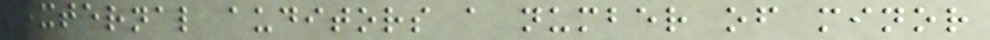external auditors a number of minor
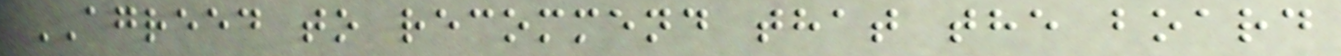AGREED to recommend that the board
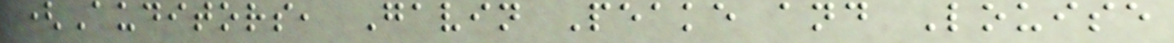(Auditors, Gavin Peake and Louise
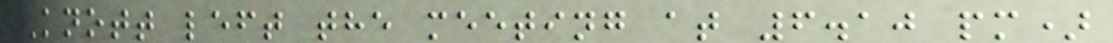Knott left the meeting at 6.10 pm)
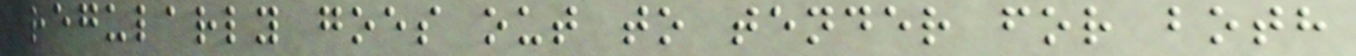regularly goes out to tender for both
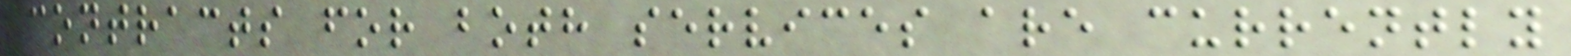contracts for both services are currently
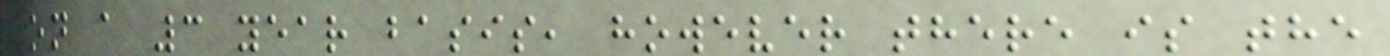on a 3 year basis, however there is the
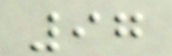97
